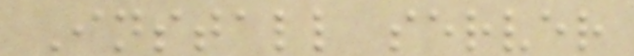Install server
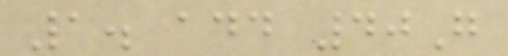1. add 40G
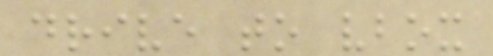drive to vbox
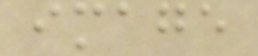image
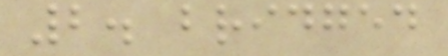2. bridged
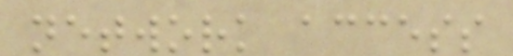network access
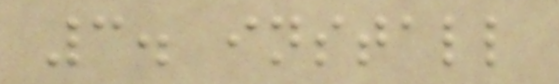3. install
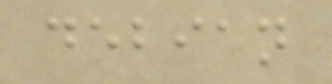debian
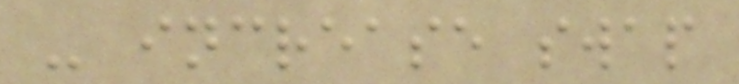- increase swap
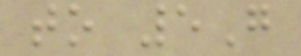to 5G
